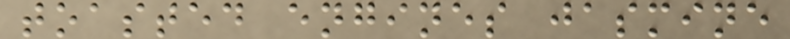toasted engines jasmine
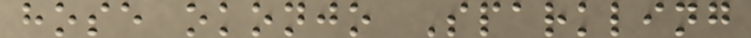hose okonjo Sparkling
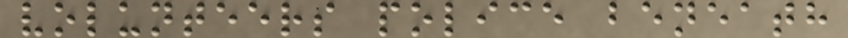volunteers police beneath
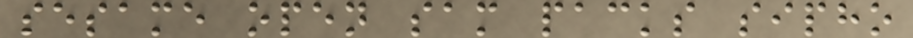sesame open sam packs sipho
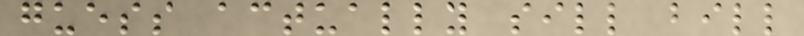guess actually sill bill
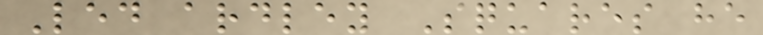Led ardley Squares he
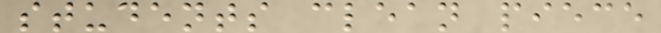students clean piece
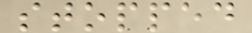stopped
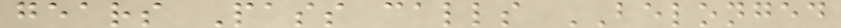gears Pass calls BELONGED
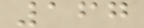167
